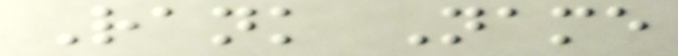Rank Name
